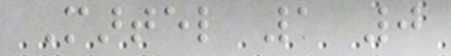Martel 1 0
